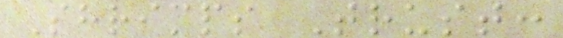Shrimps Trust:
